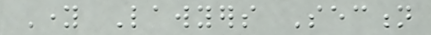Young Lawyers Section
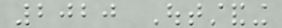2020 Outstanding
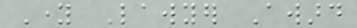Young Lawyer Award
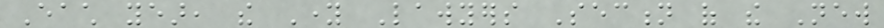Each year, the Young Lawyers Section of the New
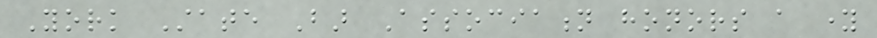York State Bar Association honors a young
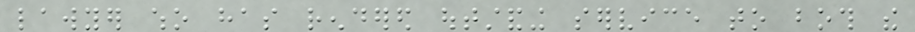lawyer who has rendered outstanding service to both the
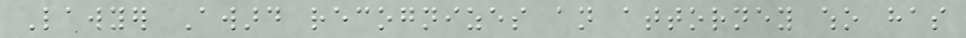Lawyer Award recognizes an attorney who has
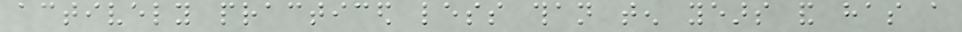actively practiced less than ten years and has a
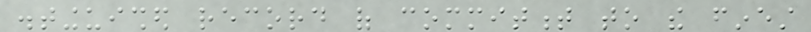distinguished record of commitment to the finest
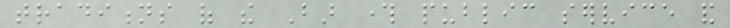traditions of the Bar through public service and
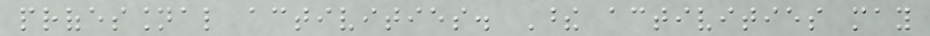professional activities. These activities may
